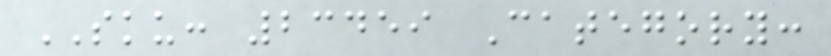SKU: 23459 Category:
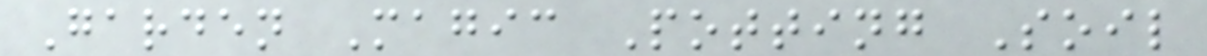Garden Magic Potting Soil
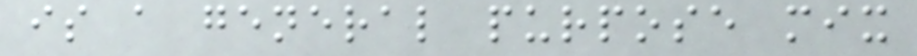is a general purpose mix
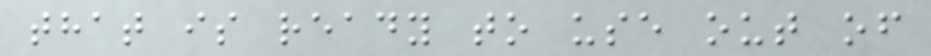that is ready to use out of
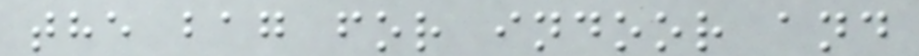the bag for indoor and
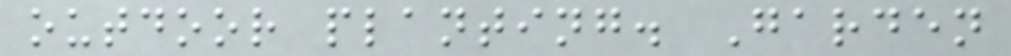outdoor planting. Garden
